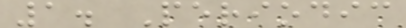1. Periodic
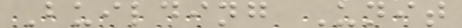Building Unit
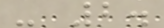- 2.
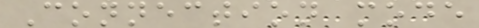Connection mode
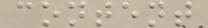content
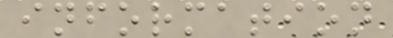information
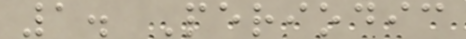1. Periodic
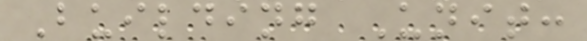Building Unit:
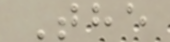The
